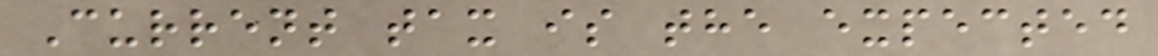Current tax is the expected
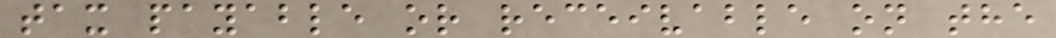tax payable or receivable on the
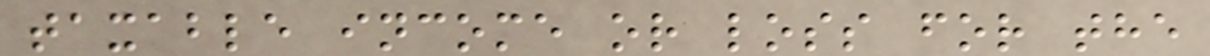taxable income or loss for the
